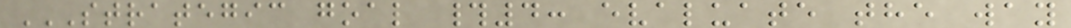STRATEGIC GOAL #4: EVALUATE THE WAY
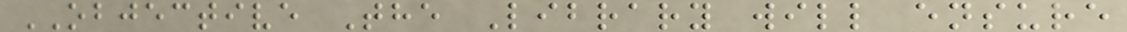OBJECTIVE The Library will ensure
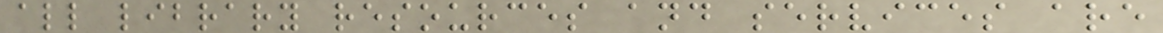all library resources and services are
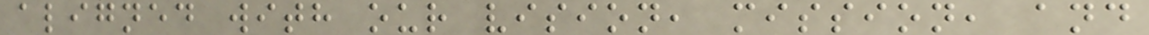aligned with our vision, mission, and
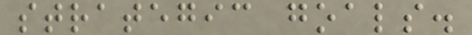strategic goals.
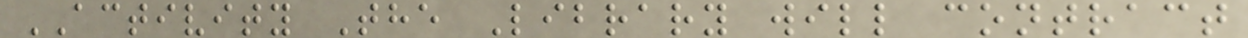ACTIVITY The Library will contract
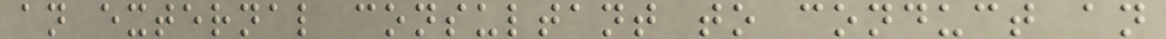an external consultant to conduct an
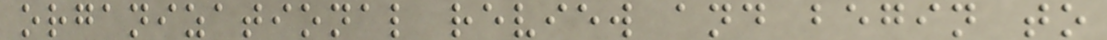organizational review and begin to
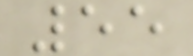55
